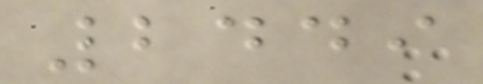2449
